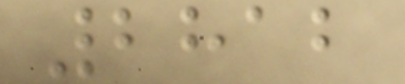2812
